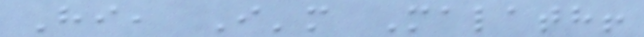Hi, I'm Malath!
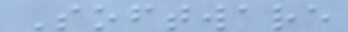Software
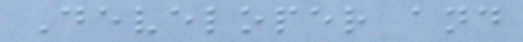Developer and
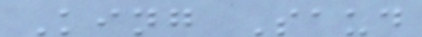King Saud
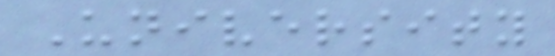University
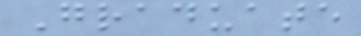Graduate
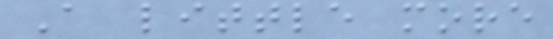A little more
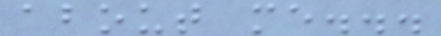about me...
